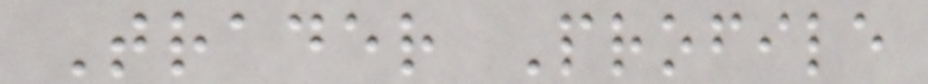Trader Profile
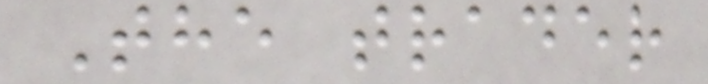The trader
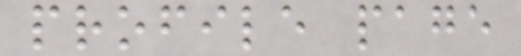profile page
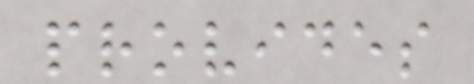provides
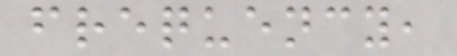frequency,
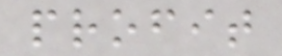profit
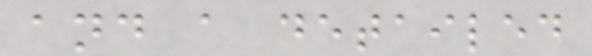and a detailed
